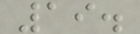19.
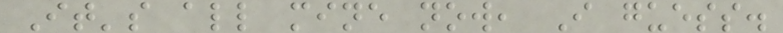It's all mine now, I guess.
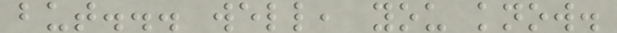but... well, you know.
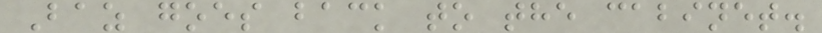Baz goes back to the cabinet.
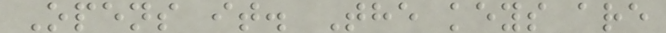Opens it. The keys are
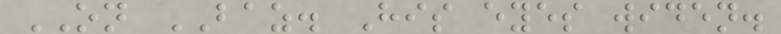ON BAZ. His eyes widen.
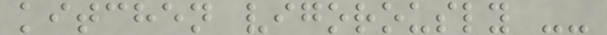kitchen vigorously --
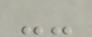--
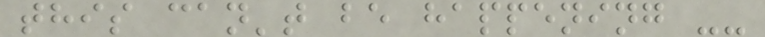this can't be happening --
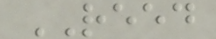REED
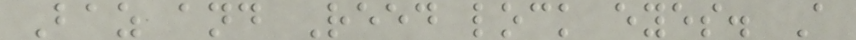Baz and Reed lock eyes. A
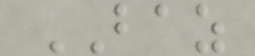BAZ
